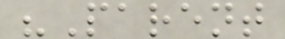"Parent
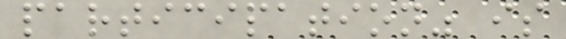participation" is
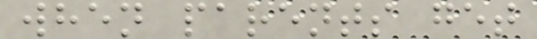when parents get
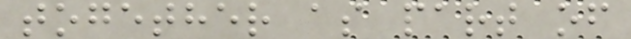together as part of
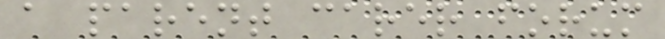a parent carer forum
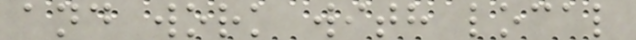and work with local
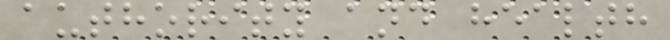authority and health
